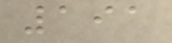191
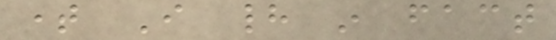time I had in fact
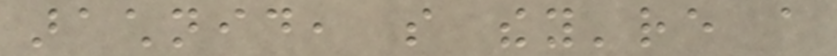arachnid, so they're a
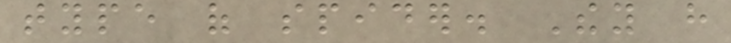type of spider. They have
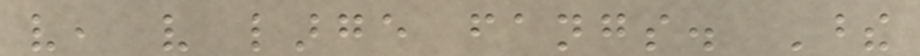very, very large fangs. These
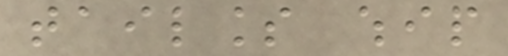tailless whip
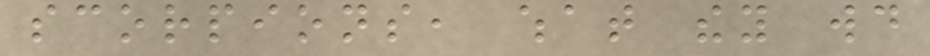scorpions, what they would
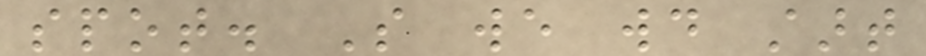spot. So we would start
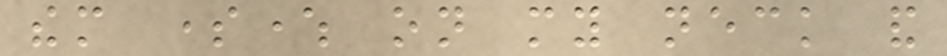them somewhere on my neck and
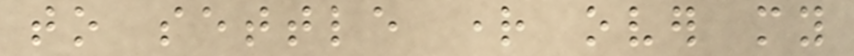to settle right over my
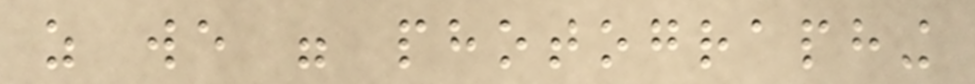as we were photographing
